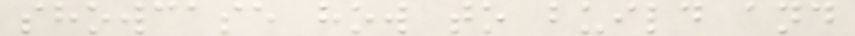showcase how to build and
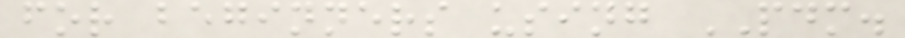for beginners using PDM.
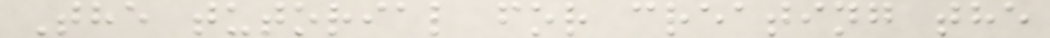The tutorial for creating the
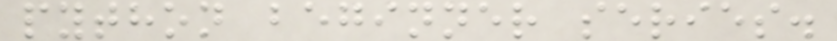python beginner series.
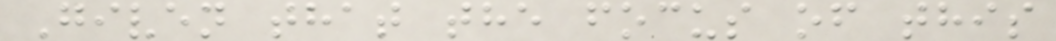Given that the focus of this
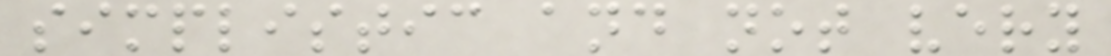simplistic and not very
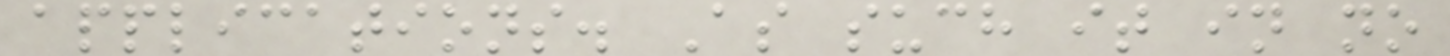applications. As such it in no
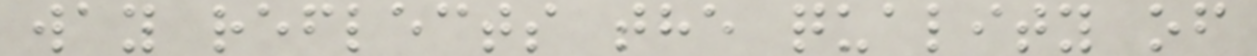way reflects the quality of
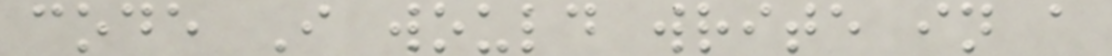code I would write in a
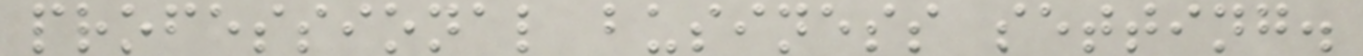professional business setting.
